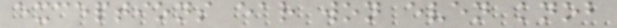exceptions ear won even knob
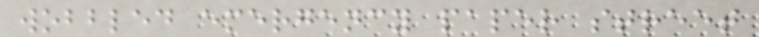wobbled emergency paper street
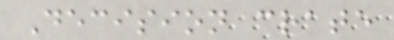Decision crate
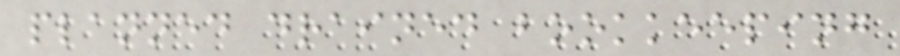planned drained bookkeeping
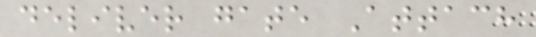deliver gate Attach
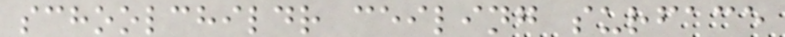schoolchildr ceiling surface
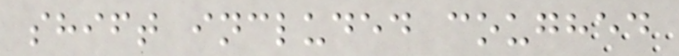shift included coughed
